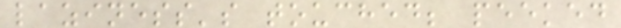laziness's touched; peeked
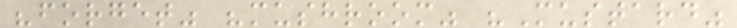"forget" "mushroom" "Mustard"
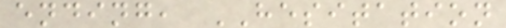ending, HESITATION
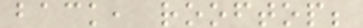back, rooftop;
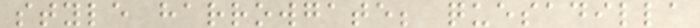style harrowgate; quesadilla
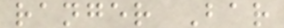ranger Bar
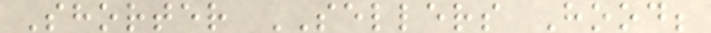Shorter SELLERS Hood;
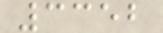3352
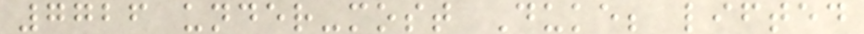7726 under-most Duke; lifted
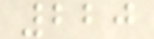220
